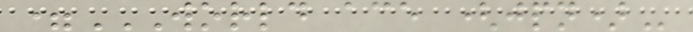=WORLD ACE (JPN)
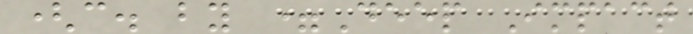(c. by =Deep Impact
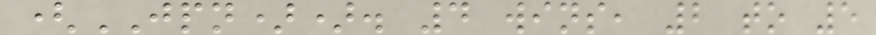(JPN)). 4 wins, 2 to 5
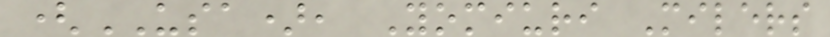(USA), Yomiuri Milers
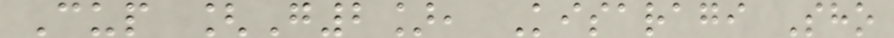Cup [G2], Kisaragi Sho
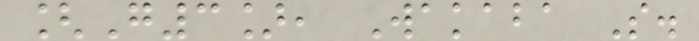[G3], Wakaba S.
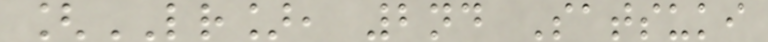[LR], 2nd Satsuki
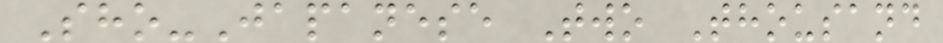Sho-Japanese Two Thousand
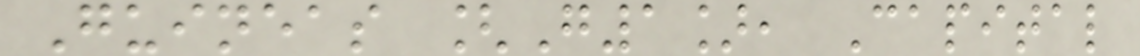Guineas [G1], Capital
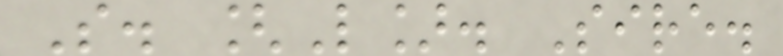S. [L]. Sire.
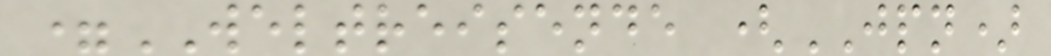=WELTREISENDE (JPN)
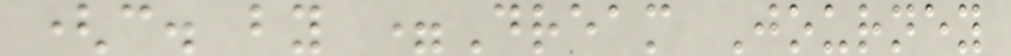(c. by =Dream Journey
